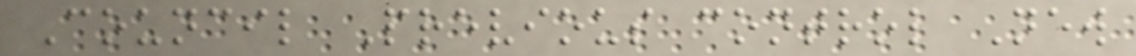Council Previous control New
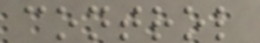control
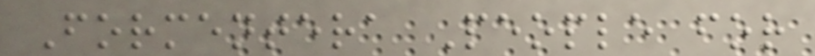Formentera People for
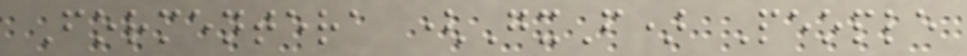Formentera (GxF) People
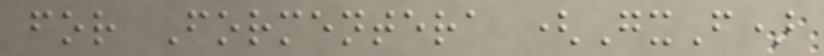for Formentera (GxF)
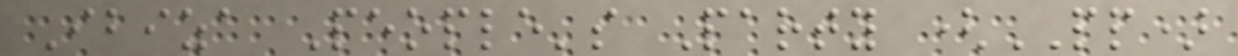Ibiza People's Party (PP)
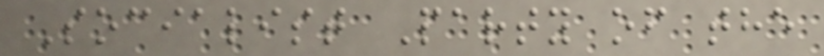Socialist Party of the
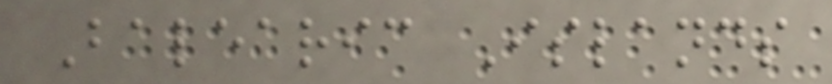Balearic Islands
